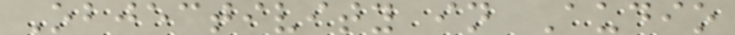Objectivity in Audio
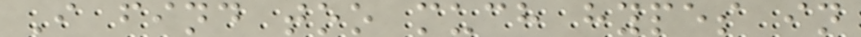I find too much hypes in
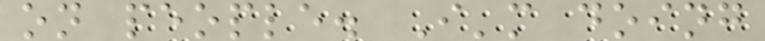on people. I'm doing
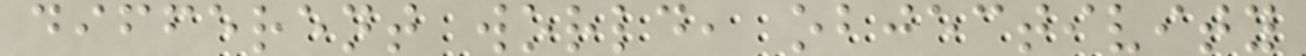different world, objectivity
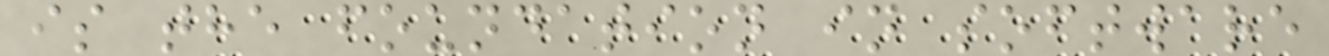is the foundation in software
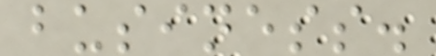business.
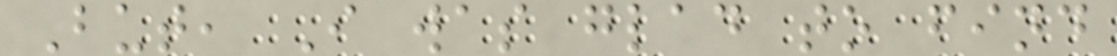But, I was glad to find
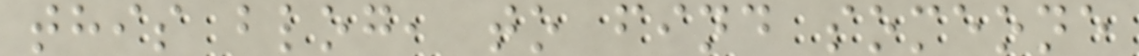this blog, to find someone
